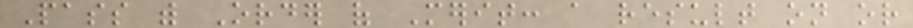Pass with Order of Merit: a result on or
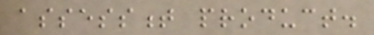assessment product.
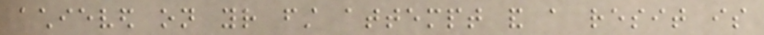achieved on your first attempt and a resit is
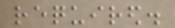required.
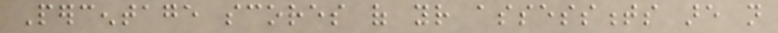Percentage scores of your assessments are not
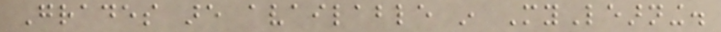Grades are available in MyLearning.
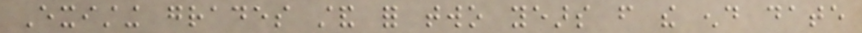Existing grades stand for two years from the end date
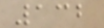132
